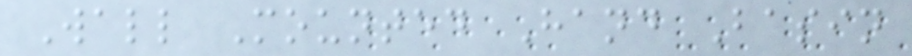Wall Mounted Hand Basin
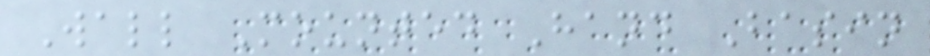Wall Mounted Hand Basin
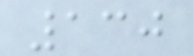130
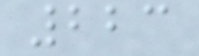223
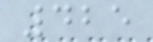425
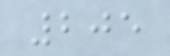205
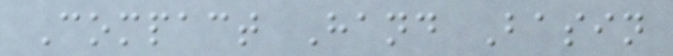Compact Hand Basin
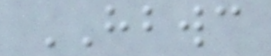HBWC
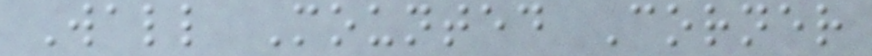Wall Mounted Corner
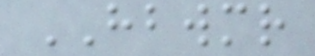HBWMR
